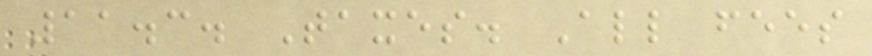11.3. Taxes. All fees
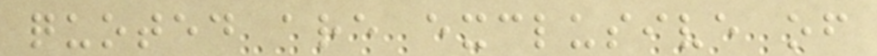quoted are exclusive of
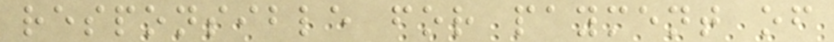responsible for payment of
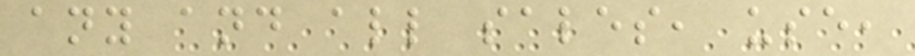any and all sales, use,
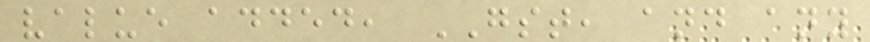value added, GST, and any
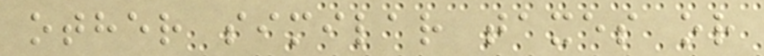other similar taxes or
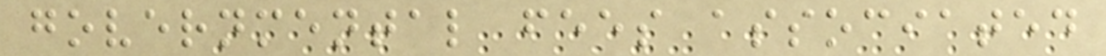governmental fees associated
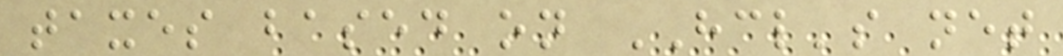taxes based on HCL's net
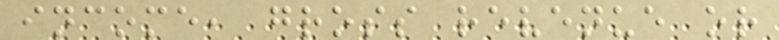income, gross revenue or
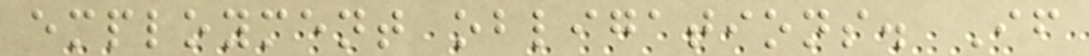employment obligations. If
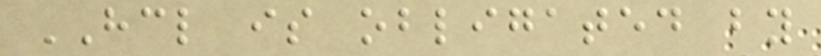HCL is obligated by
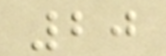20
